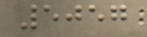5057
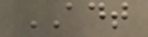ADT
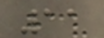11
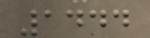1444
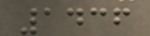1436
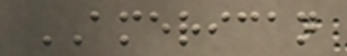AMERICAN
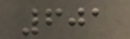601
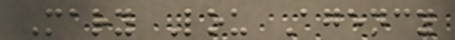Mary Lou Agency
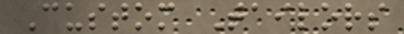Custom Tailors
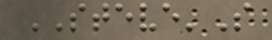STEVE'S
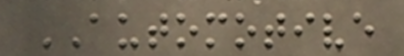AUTOMOTIVE
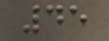45
